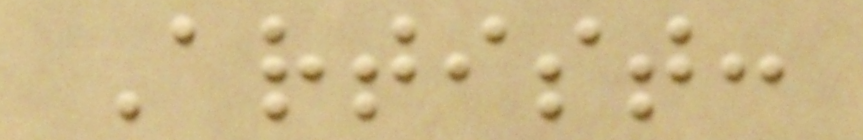Artist:
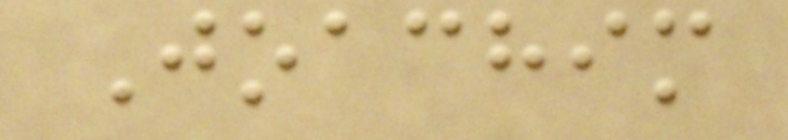Joachim
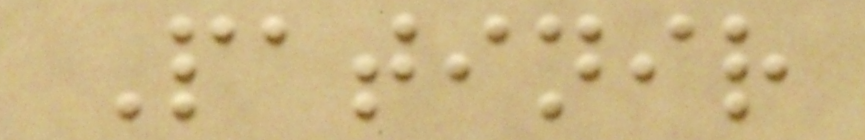Patinir
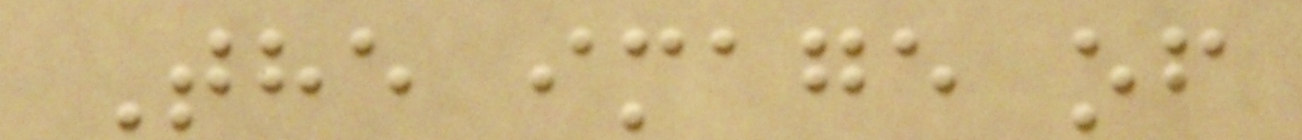The image of
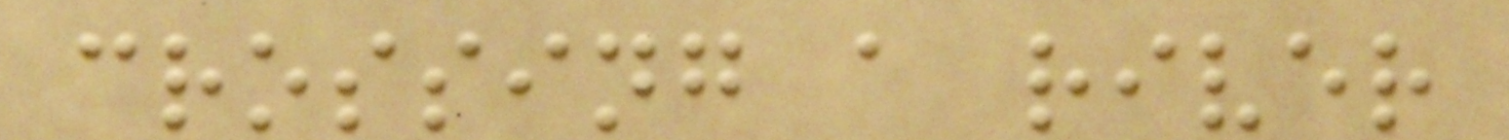crossing a river
